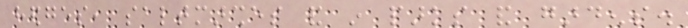hedges, saltmarshes and in parks and gardens.
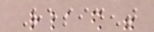Resident
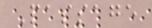Passage
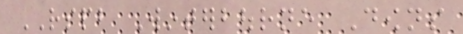RSPB Winterbourne Downs
